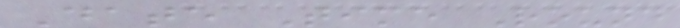Date Time Round
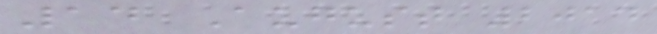14 August 2014
